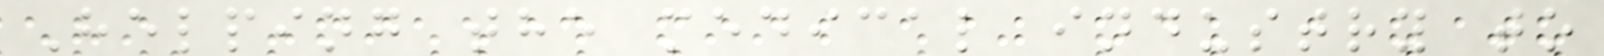Helping the medical industry to
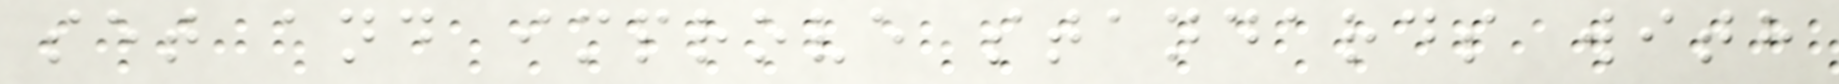set and improve standards with
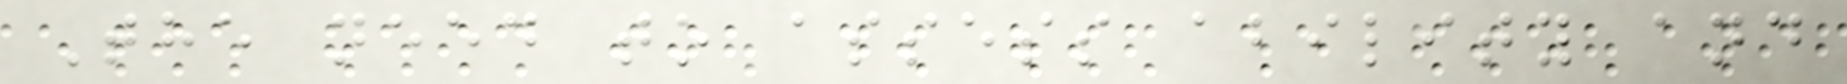The need to assess ability and
